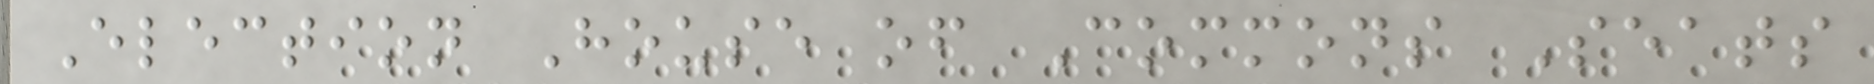Election House of Commons Seats
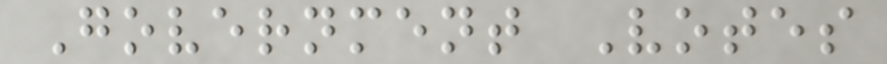Government Votes
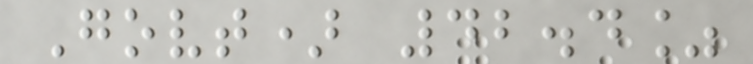Govt) 42.4%
